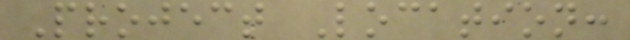Project Location:
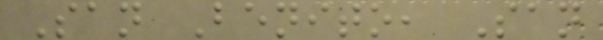San Benito, San
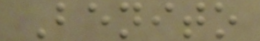Benito
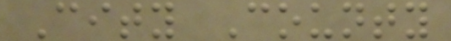City County
